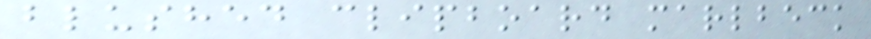blushed clipboard marlbeck
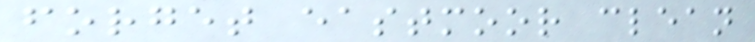forget eastmoor clean
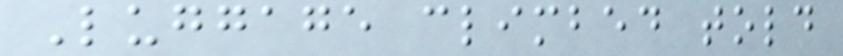Luggage climbed told
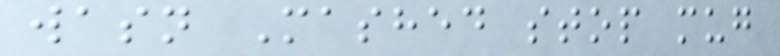wasn Mashed stop mug
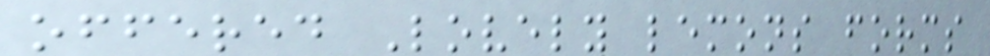offered Lovely lemons forms
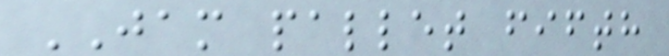JAM pallet fifth
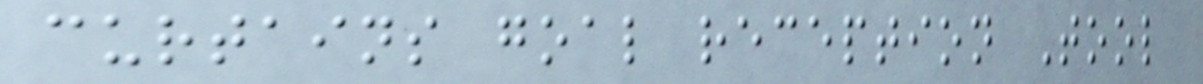curtains goal reception Tool
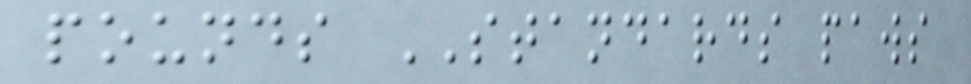pounds STANDARDS paws
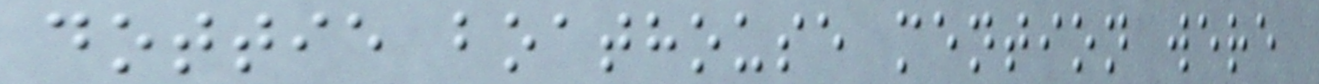dottie boathouse mention were
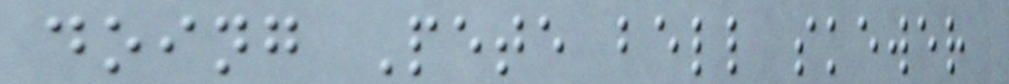doing Pete bell skewer
